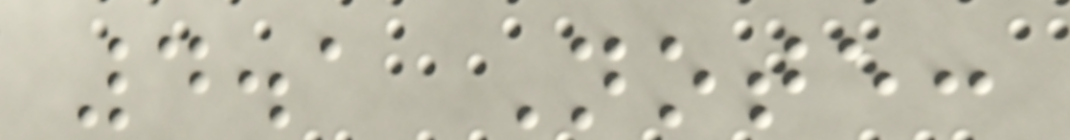4.1 Note:
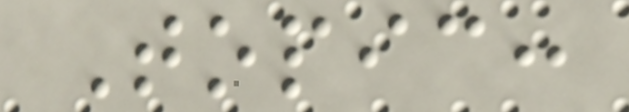Topic:
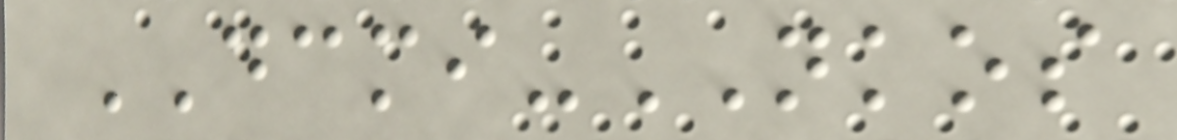DCMI-NKOS
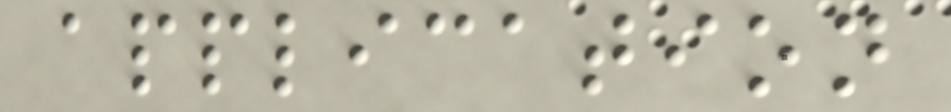application
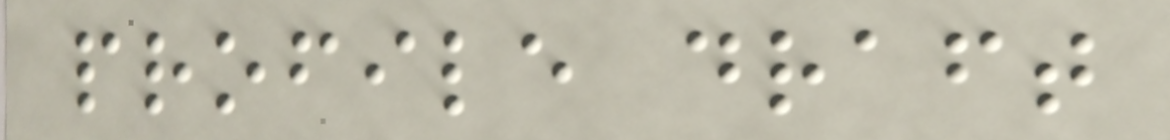profile draft
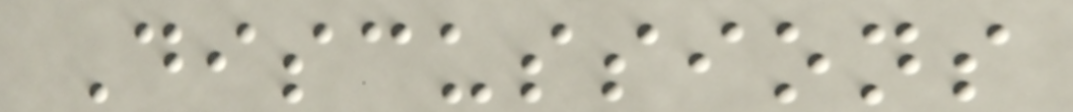Discussions
